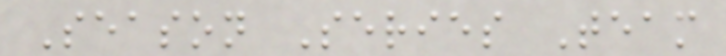Season Series Team
